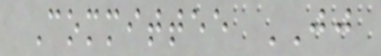Committee JJ
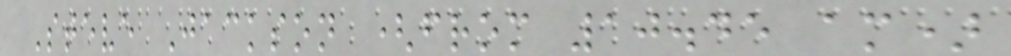Steve Jackson (from 10.45 am)
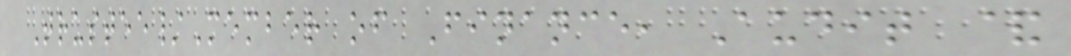Trustee/Member of Finance, Audit &
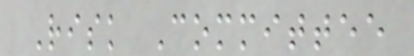Risk Committee
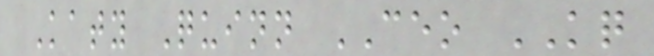Katy Quinn CEO KQ
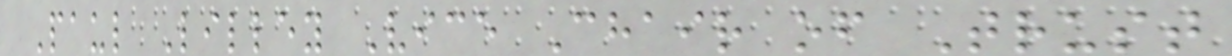Paul Lilley Vice Chair of Trust
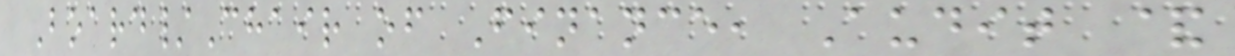Board/Chair of Finance, Audit &
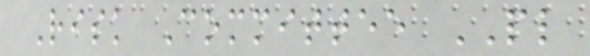Risk Committee PL
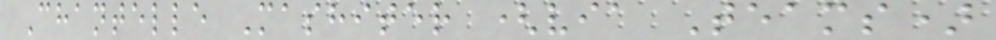Chantelle Mashiter (via Teams)
